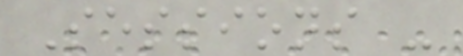Sessions -
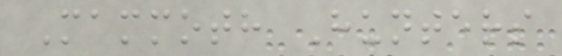Mammoth Hunters
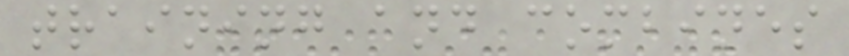training and combines
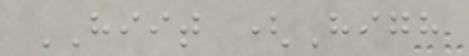HIIT (High
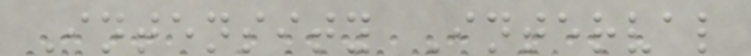Intensity Interval
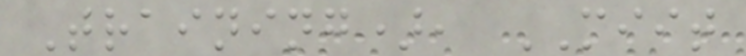Training), MIIT
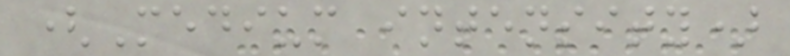(Medium intensity)
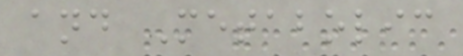and Metabolic
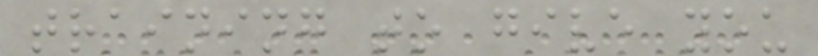training to give you
